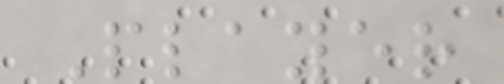Player
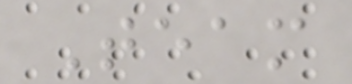Team
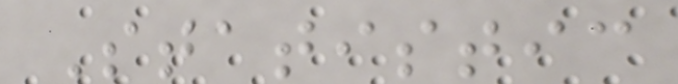Statistic
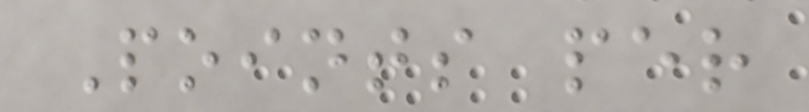Points per
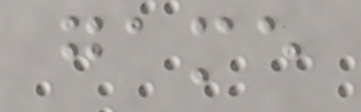game
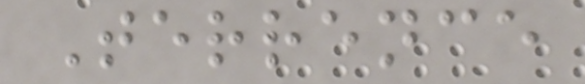Terrence
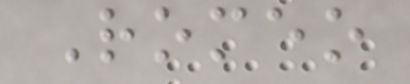Romeo
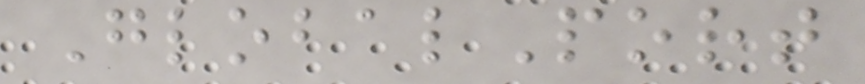GlobalPort
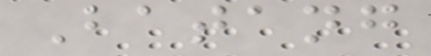Batang
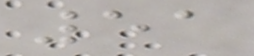51
